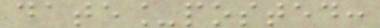date_posted:
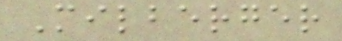Milberger
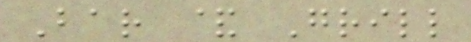Bar & Grill
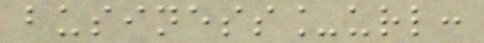business_url:
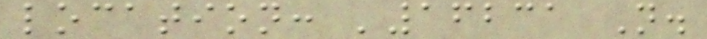location: '16231 N.
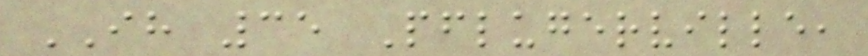IH 35 Pflugerville,
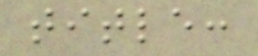title:
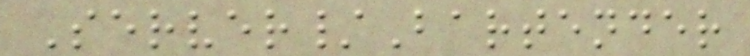Server/Bartender
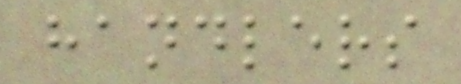handlers
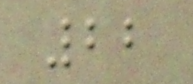22
